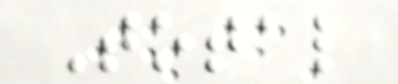Total
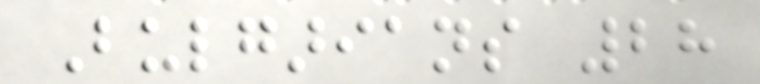Bulgarians 28
